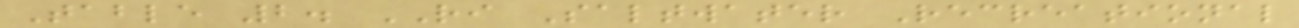Table 2. RI Saltwater Recreational
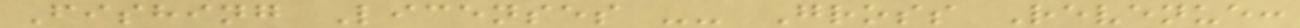Fishing Licenses -- Gross Revenue:
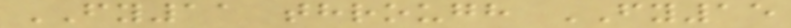FY11 through FY15
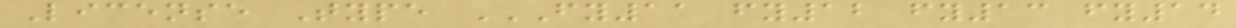License Type FY11 FY12 FY13 FY14
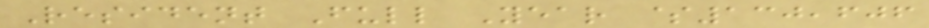Resident Full Year $130,606
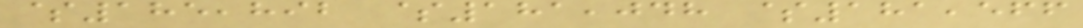$185,892 $181,048 $181,566
